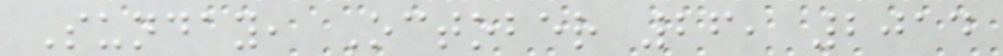Sunday, October 26, 2014
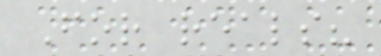For reals?
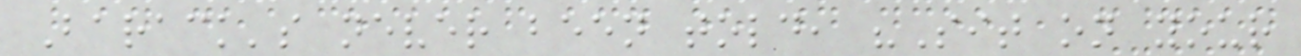Barack's never been told, "Sit on your
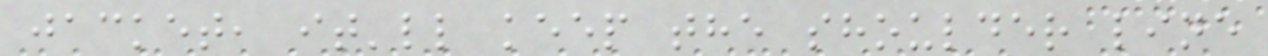jacket, it'll keep the shoulder line
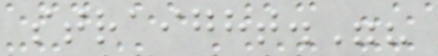straight."?
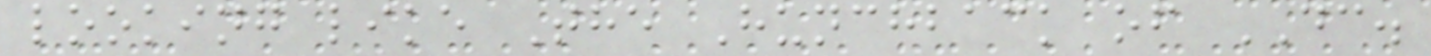looking like The Hunchback of DC.
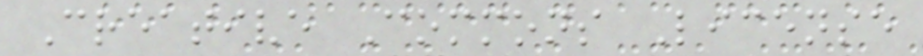Creative Commons License
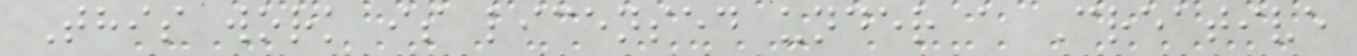This work is licensed under a Creative
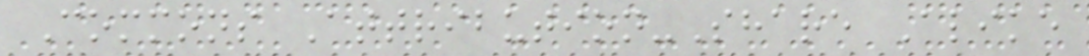Commons Attribution-Share Alike
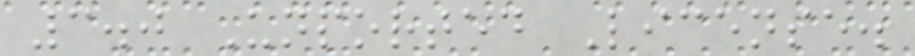3.0 Unported License.
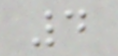4
